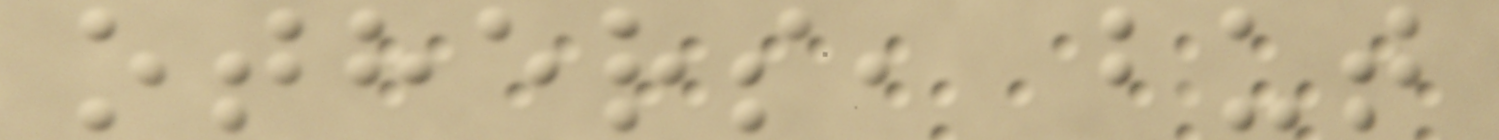others, but
